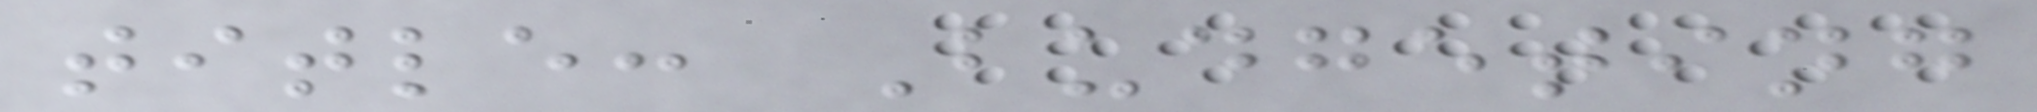title: Budgeting
